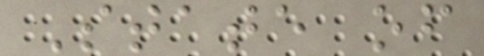State of
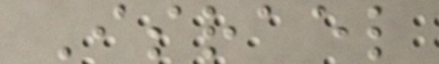Israel
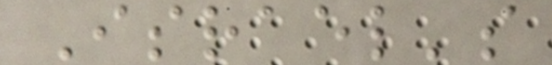Israel's
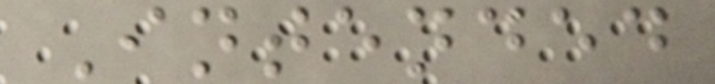Intended
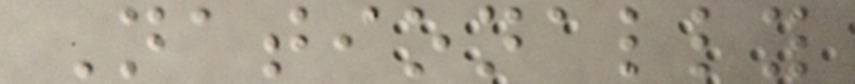Nationally
